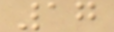17
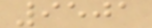9501
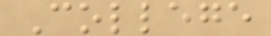College
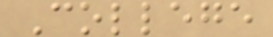College
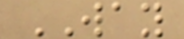WAY
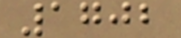1702
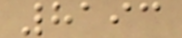8193
